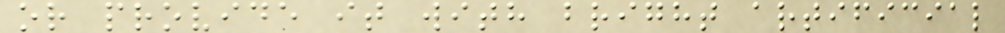or provide it with bright artificial
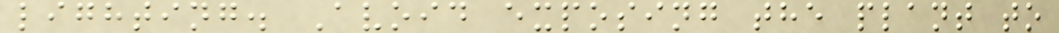lighting. Avoid exposing the plant to
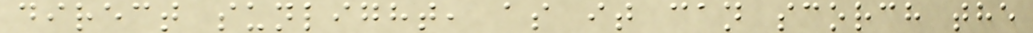direct sunlight, as it can scorch the
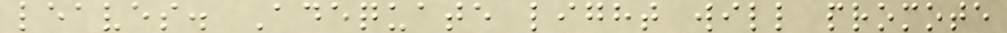leaves. Adequate light will promote
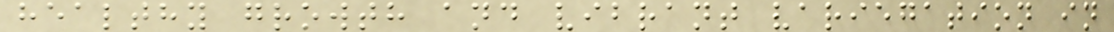healthy growth and vibrant variegation in
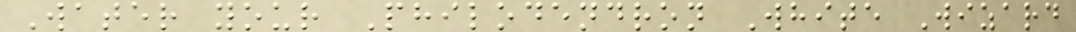Water your Philodendron White Wizard
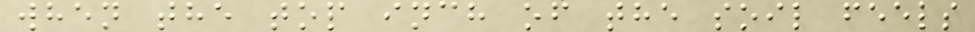when the top inch of the soil feels
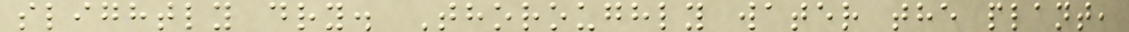slightly dry. Thoroughly water the plant,
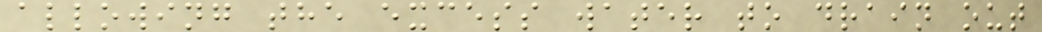allowing the excess water to drain out
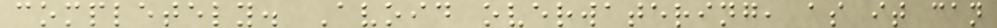completely. Avoid overwatering, as it can
